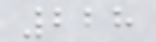228
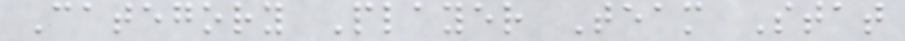Category Player Team Stat
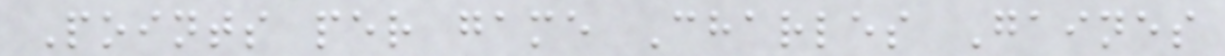Points per game Charles Gaines
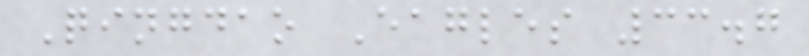Qingdao Eagles 33.7
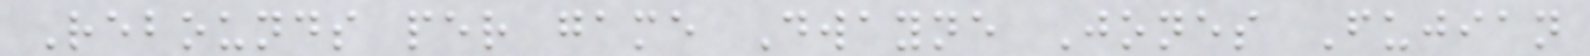Rebounds per game Dwayne Jones Fujian
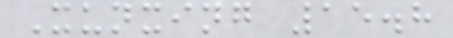Xunxing 15.8
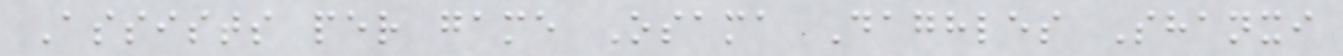Assists per game Osama Daghles Shanxi
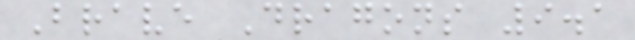Brave Dragons 9.1
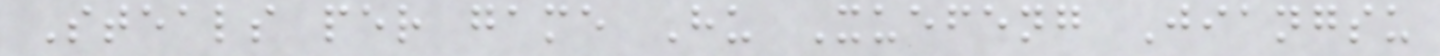Steals per game Hu Xuefeng Jiangsu
